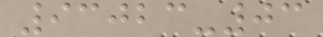93023-03
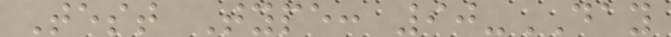Test Type: 90-DAY
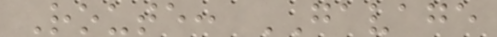Route: GAVAGE
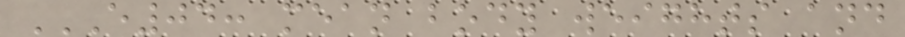E04: MEAN BODY WEIGHTS AND
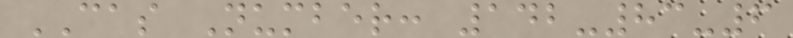CAS Number: 142-83-6
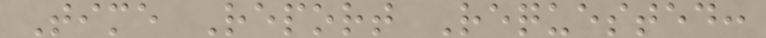Time Report Requested:
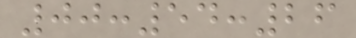00:54:26
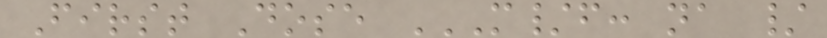First Dose M/F: NA /
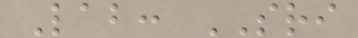Lab: SRI
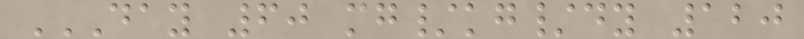DAY 60 MG/KG/DY 120
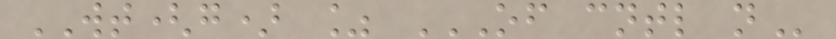WT(g) % OF CNTL N
